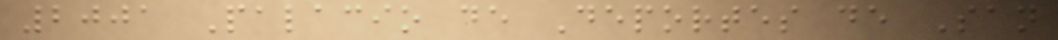2001 Palacio de Deportes de San
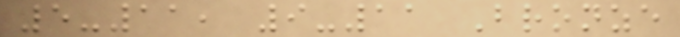5-11, 9-11 Bronze
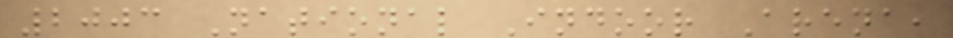2003 National Indoor Arena,
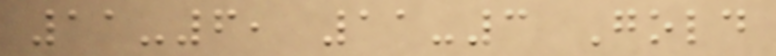11-6, 11-3 Gold
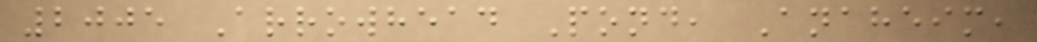2005 Arrowhead Pond, Anaheim,
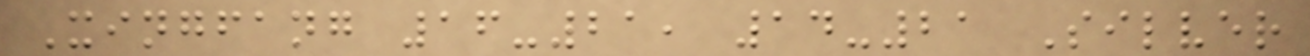Xingfang 16-21, 14-21 Silver
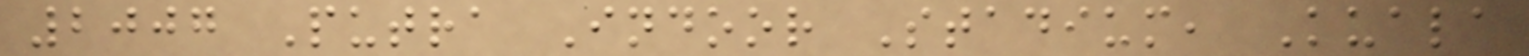2007 Putra Indoor Stadium, Kuala
